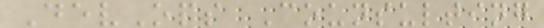DevOps Counsulting
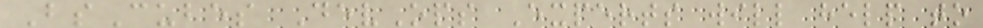BsCubes DevOps Experts will help to
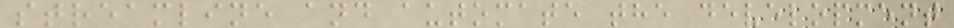streamline and automate the development
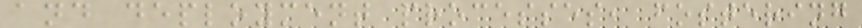and deployment processes, fostering
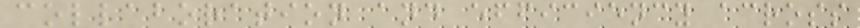collaboration and efficiency across
